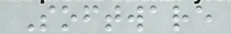Software
